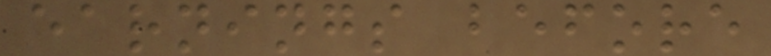earnings before
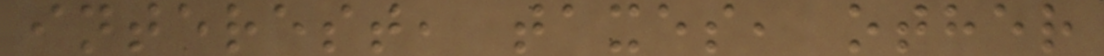interest, taxes, other
